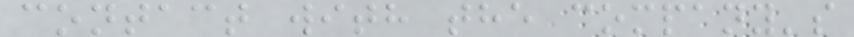contact with the company's
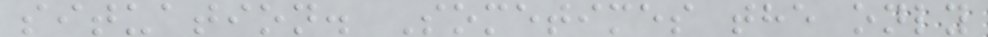situation. Sometimes the only
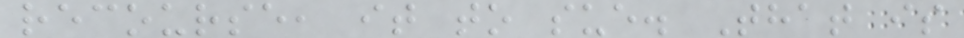recourse, it to sue. That is
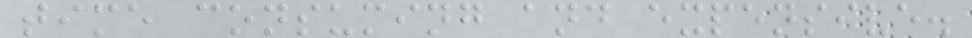time consuming and expensive.
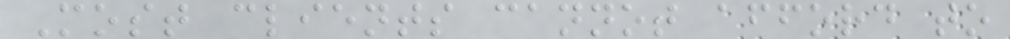Most clients cannot afford to
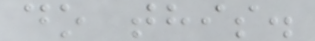do this.
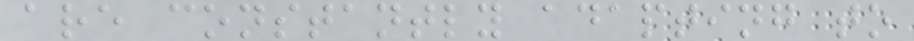are constantly adapting to
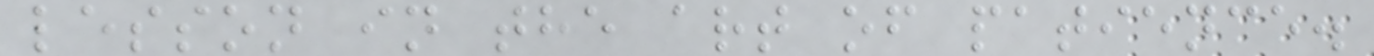lesson in the art of patience.
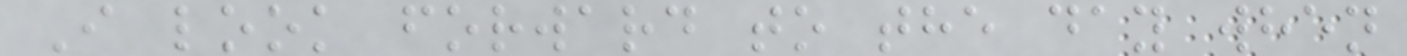I look forward to the day when
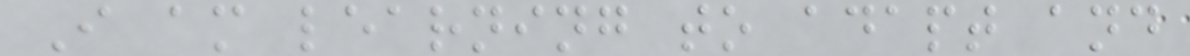I am learning to adapt and
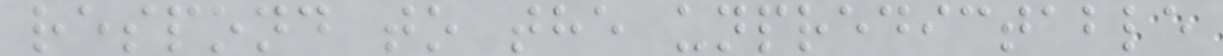respond to the unpredictable
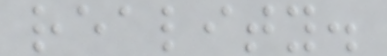reality.
